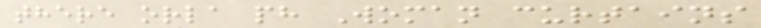there orla ph Woman curtains
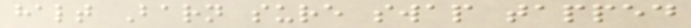halt Barn sure swap tapped
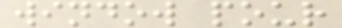window pour
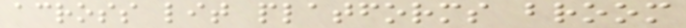across lit platforms broom
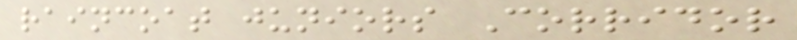raincoat juniors Corridor
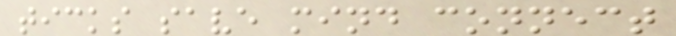ticks save mind connect
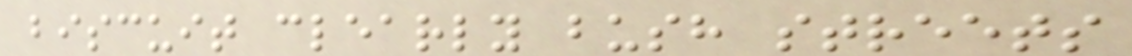biscuit clearly bush streets
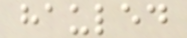hauled
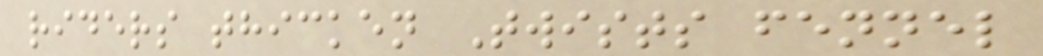riders thicken Twists fennel
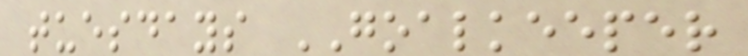tuesdays GOALKEEPER
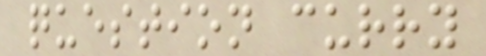question curry
